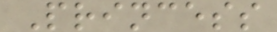Princess
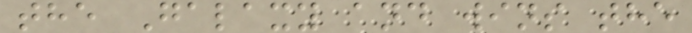the Galaxy and wins the
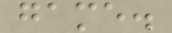game.
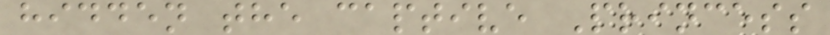hidden the captive Princess
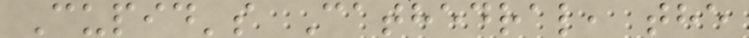Cupid's Cathedral, the
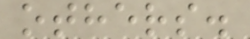others.
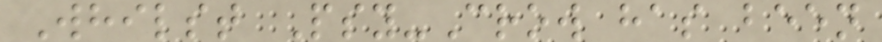Whilst Psy-Crow has been
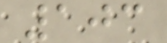103
